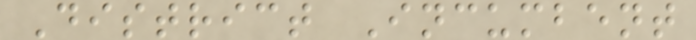District Incumbent
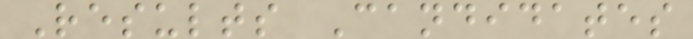Results Candidates
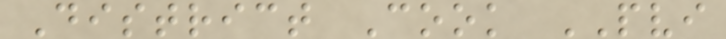District Cook PVI
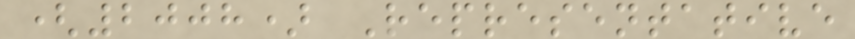(2008) Representative
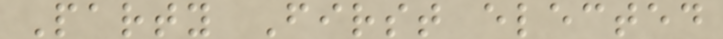Party First elected
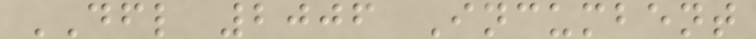DFL 2006 Incumbent
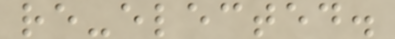re-elected.
